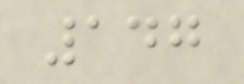147
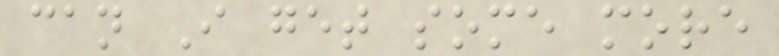can I get some more
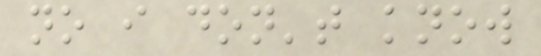no i don't know
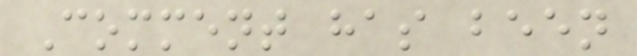Comment has been
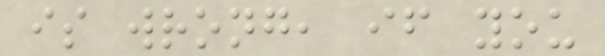is wrong, if you
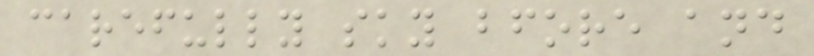carefully sky bfore and
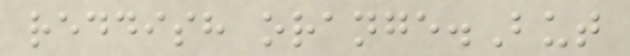reddish orange.But
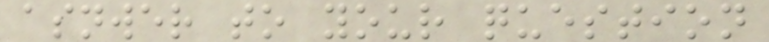asnwer to your question
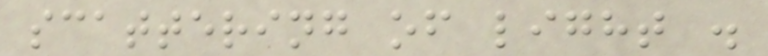scattering of light .
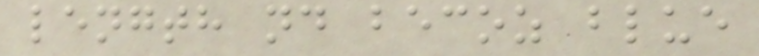length nd becoz blue
